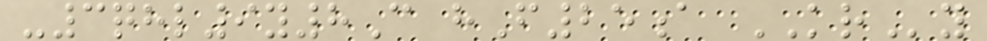-3qhl9y8C hF25a KRy
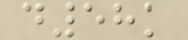d58k
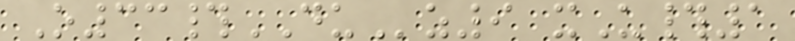O33#DUz9 xU#1
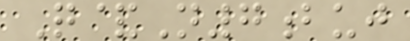Q&N7buj
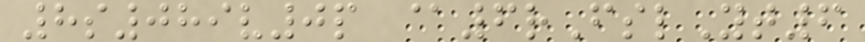8s089v0p @6rFslYt6
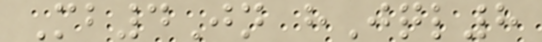Mb4Jn hJql8
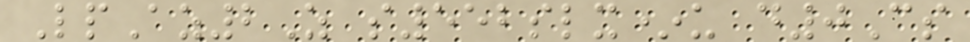LpAz2Z s552slx*u d0Cs
